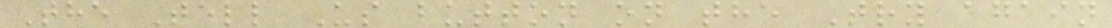The Tell Us button on the Try again
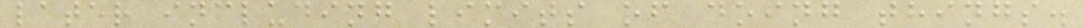later including limits of doing things.
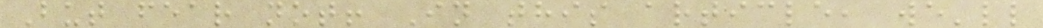But fear not! In this article, we'll
